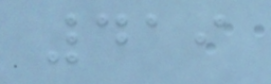419
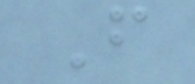F
